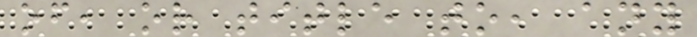of, or title to, any
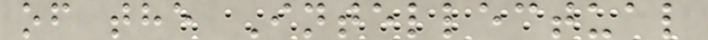of the Intellectual
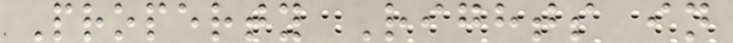Property Rights in
